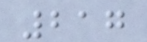217
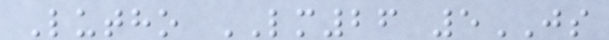Lutho LM26 5JS
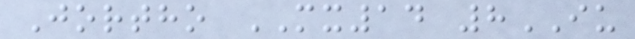Jortho MX14 8IU
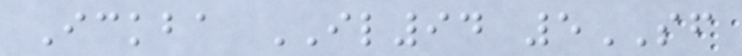Ickba IL94 5SF
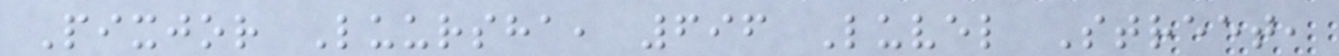Pixjor Luursha, 696 Luvel Street,
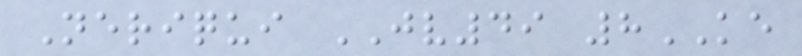Neriqui JV49 8KE
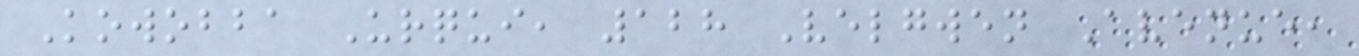Kowobba Urqui, 128 Velgwen Avenue,
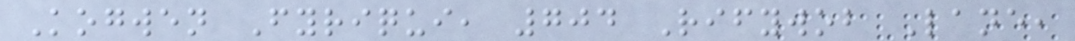Kogwen Fyriqui, 704 Rifywob Lane,
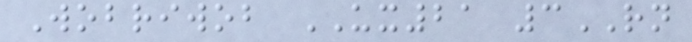Wobriwob UX21 3RN
